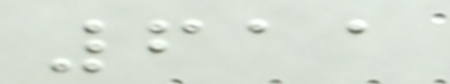611
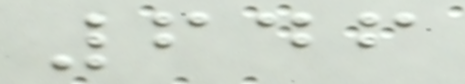646
